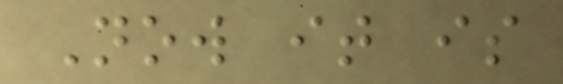Now it is
